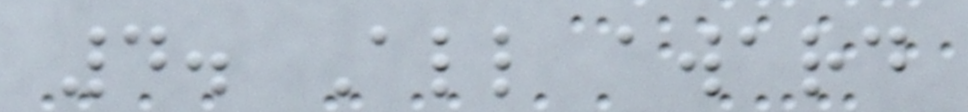4. All award
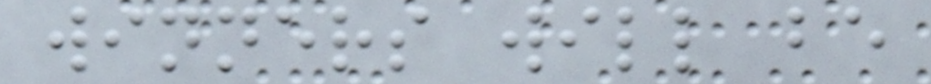winners will be
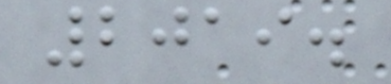2019.
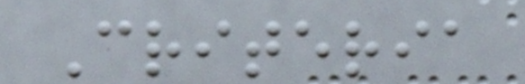Criteria
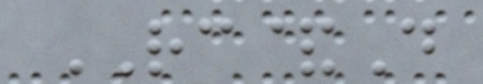RC&D
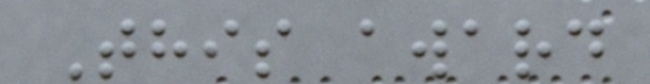This award
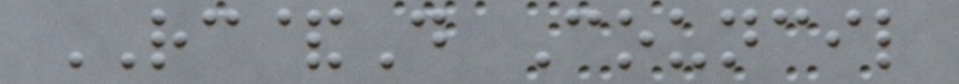RC&D Council
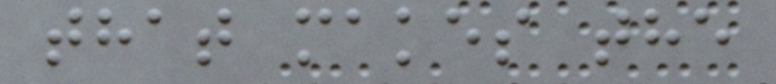that makes the
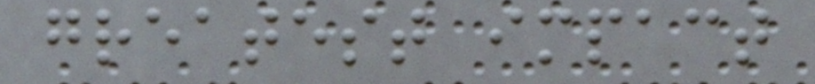greatest impact
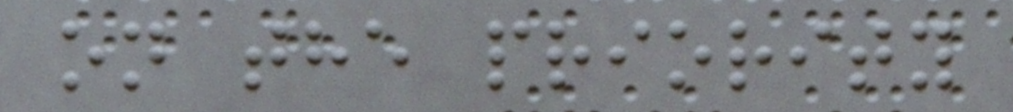on the priority
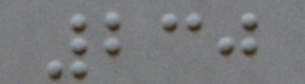230
